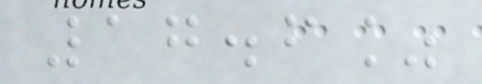17.6%
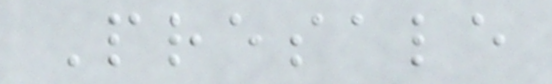Presale
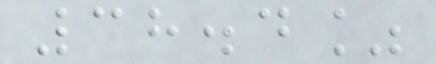38.4%
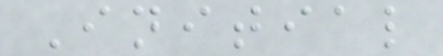Initial
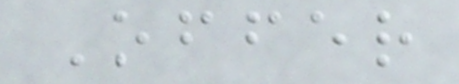Offer
